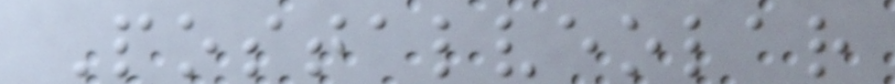Postalveolar
